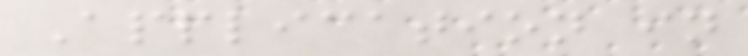Application in
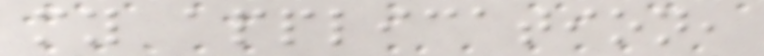my application,
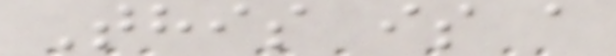This is a
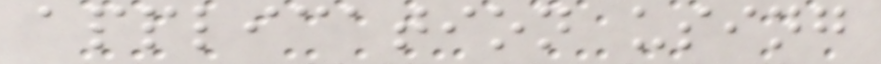application using
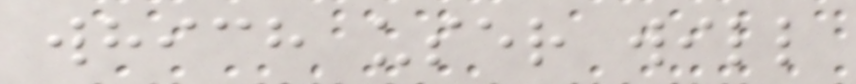which user will
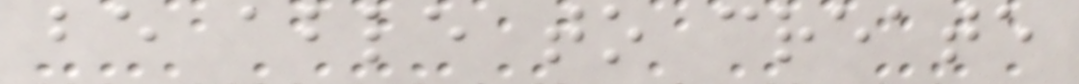be able to create
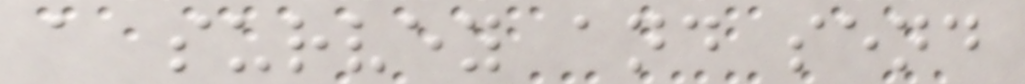a survey and send
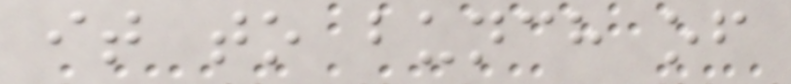it to bunch of
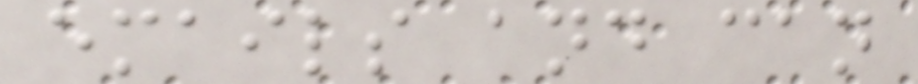emails and can
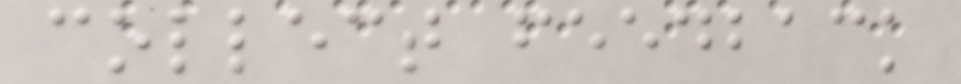collect feedback
